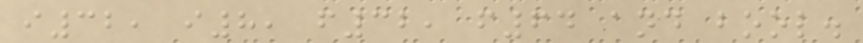i32, i8, f32, f64 and bool.
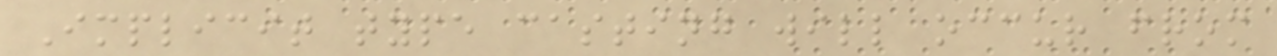Implicit type casting will occur from
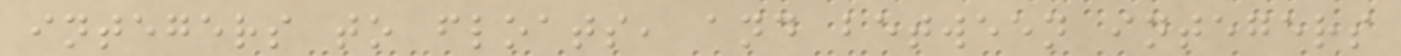integers to floats, and between integers
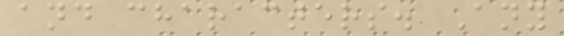and characters. Any
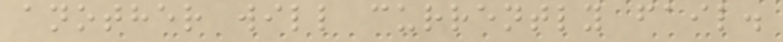another will currently fail.
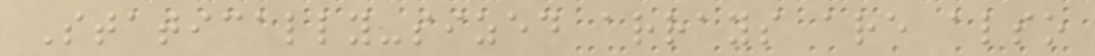Statically-sized arrays are also
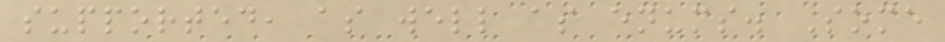supported, as well as enums. Some
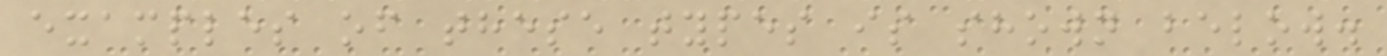examples of these types is shown below.
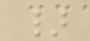}
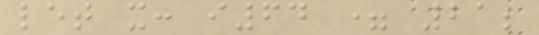let x: i64 = 21;
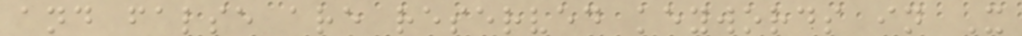and false are reserved keywords in X
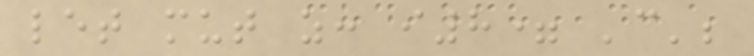let mut z: i8= 'c';
